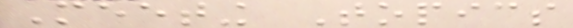Meeting Topics
